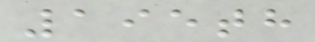195th
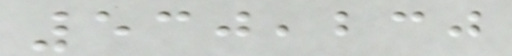530,230
